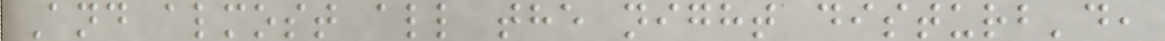And almost all the night disturb'd,
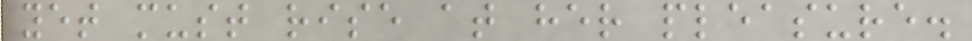yet must rise at her pleasure.
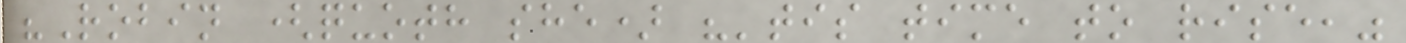"Robin (quoth she) "'tis time to rise,"
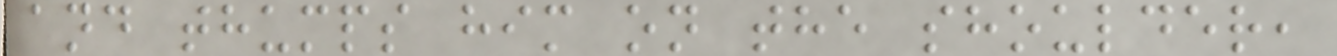and thumps him on the shoulder,
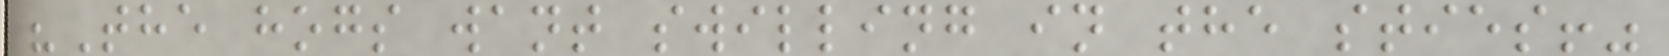"The hogs want swilling in the sties!"
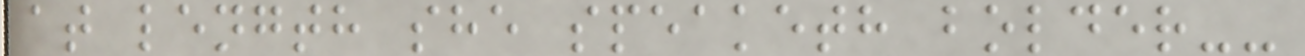at length she speaketh bolder--
